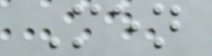Men
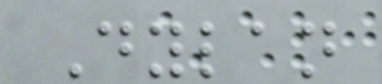Dylan
